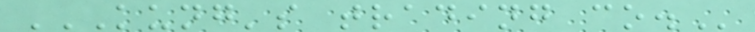KUNG'S TRADING CO.
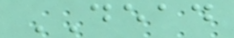DEAD
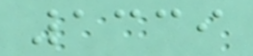1339
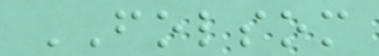FOLSOM
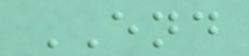END
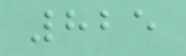825
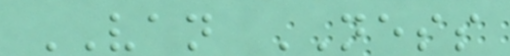VAN NESS
